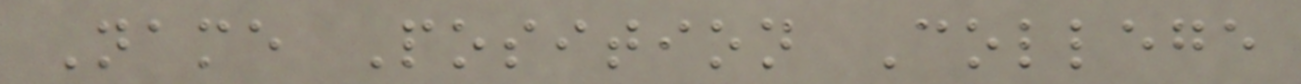Name Position College
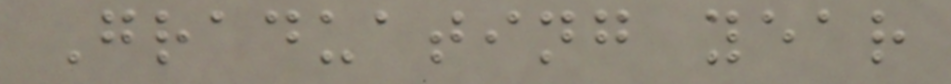Graduating year
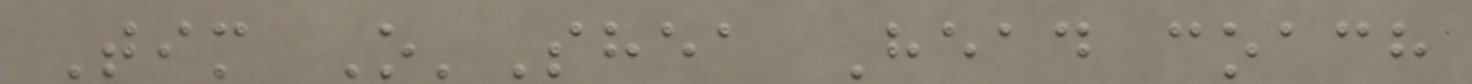Tim O'Shea Head coach
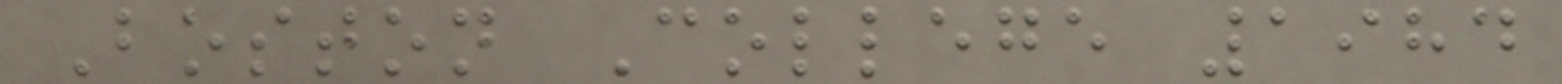Boston College 1984
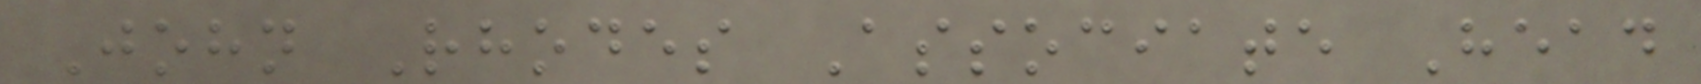John Rhodes Associate Head
